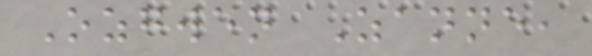Ozgwen Zanne,
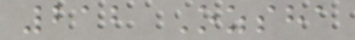212 Ozsha
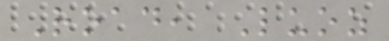Road, Luoz
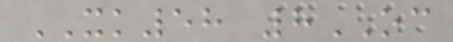XK58 8OC
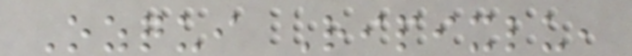Ozqui Ripixlu,
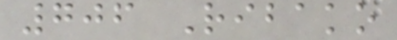706 Ribako
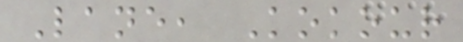Lane, Kokour
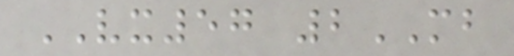VX57 2MB
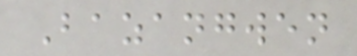Bazangwen
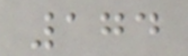174
